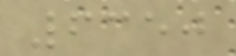6350
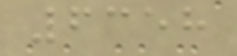6358
